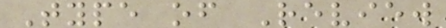Type of Review
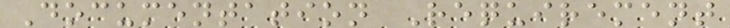Documentation Requirement
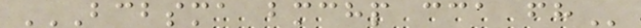BCBSMA BMCHP CCA FH
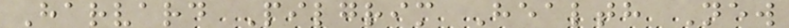Harvard Pilgrim Health New
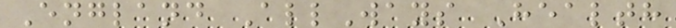England AllWays Health
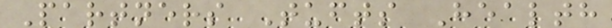Partners Tufts Health
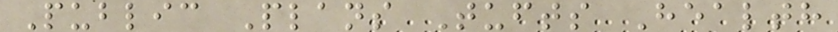Public Plans Tufts Health
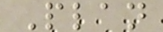Plan
